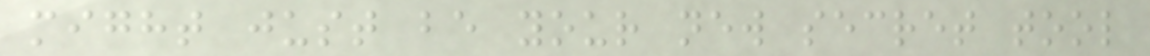might just be your new secret tool
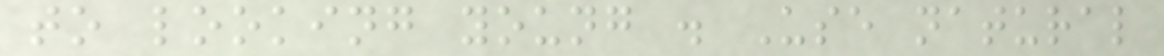to looking young . Use natural
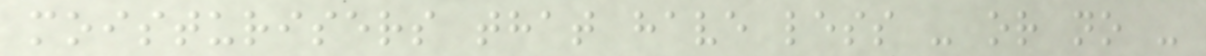moisturisers that have less - or no -
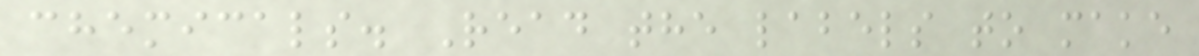chemicals. Read the labels to make
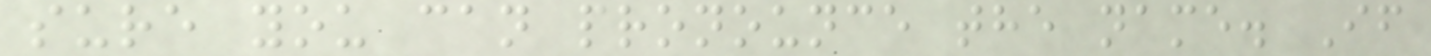sure you can pronounce the name. If
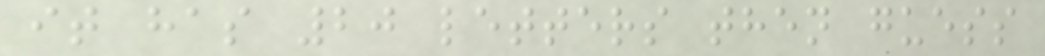it has 20 letters then guess
